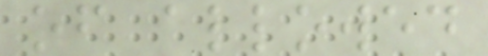of allowed
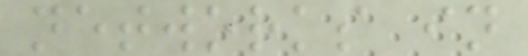networks in
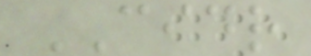CIDR
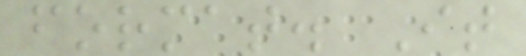format. It
